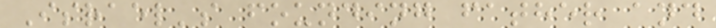Israel's founding father and
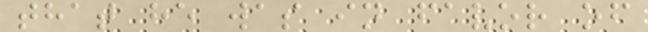that he was in favor of
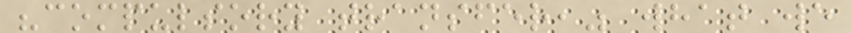"compulsory transfer," what we
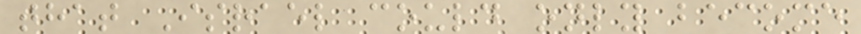that Israel could only become
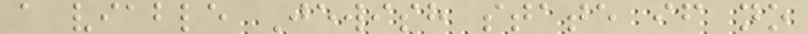a viable Jewish state if no
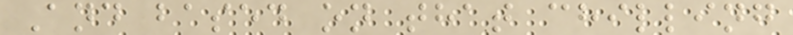And based on that chilling
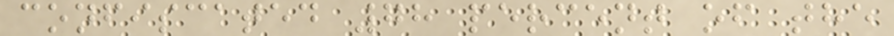confiscated 78 percent of the
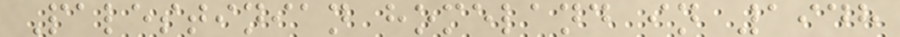Palestinian homeland in 1948
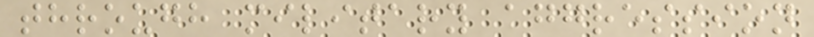through military aggression
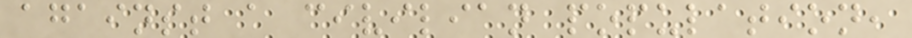against a civilian population,
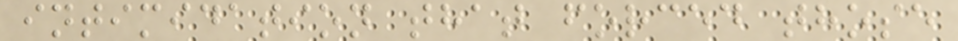intimidation that forced those
